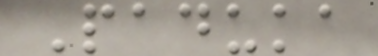Paduka
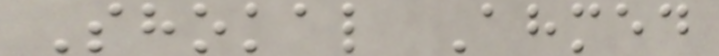Shokal Ahmed
